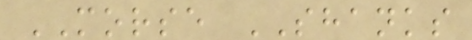MORSE SHANKS
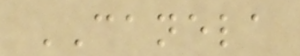CANELA
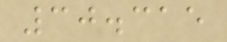30.315
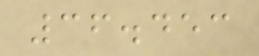36.453
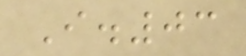I.03
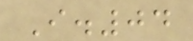I.04
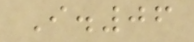I.06
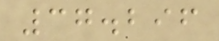37.296
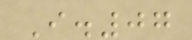I.07
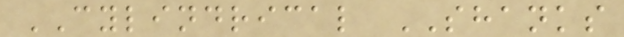CYLINDRICAL SHANKS
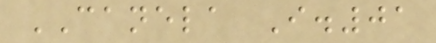CANELA I.01
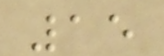15
